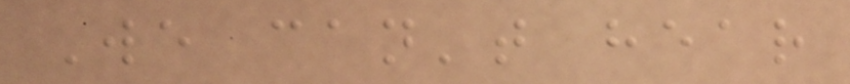We can't hear
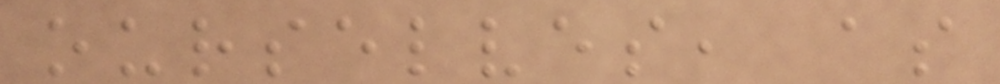ourselves, as
